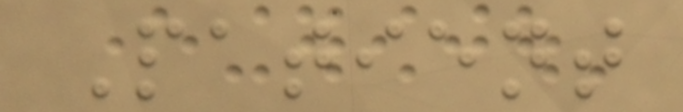Patient
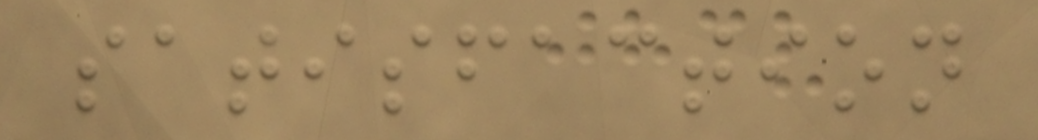satisfaction
